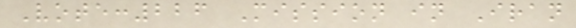Vote:226 Mission in Iran
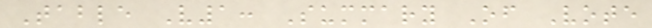Table V1: Summary Of Vote
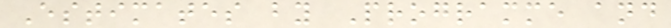Estimates by Programme and
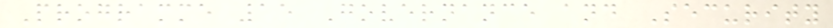Programme 15 Governance and Security
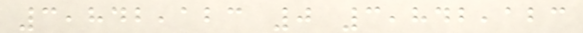3,842,123 0 3,842,123
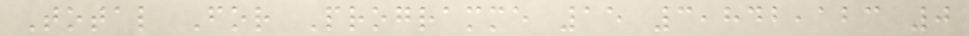Total For Programme 15 3,842,123 0
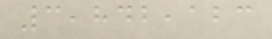3,842,123
